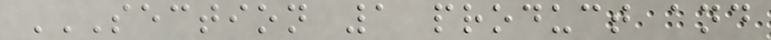SECTION 1 PRODUCT AND
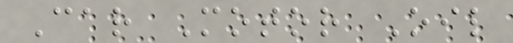Car Motor Oil
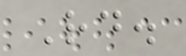Rd.
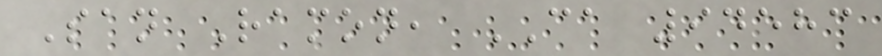San Ramon, CA 94583
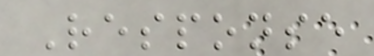Response
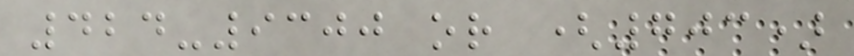424-9300 or (703)
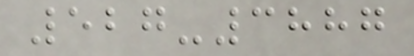527-3887
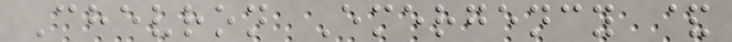Chevron Emergency &
